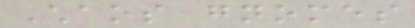Chaos gnomes
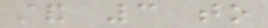stand 3 to
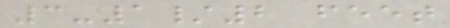3-1/2 feet
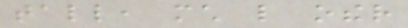tall, much like other
